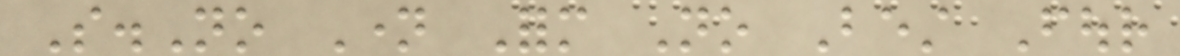S.No Name Form No Best Four
